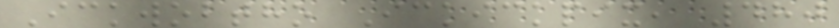Ickwobtho Ickickpix, 480
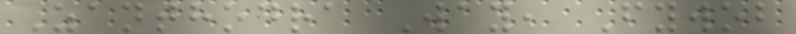Zanthodra Way, Fywob
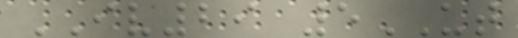IV29 5UT
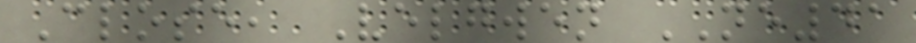Close, Velgwen NE41
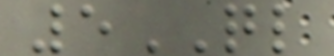5QL
